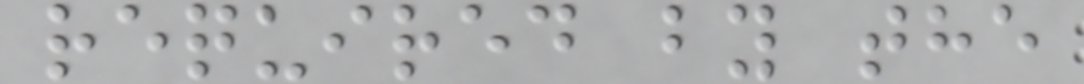required by the
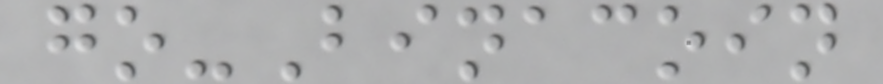go-Binacoin
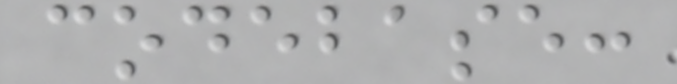codebase:
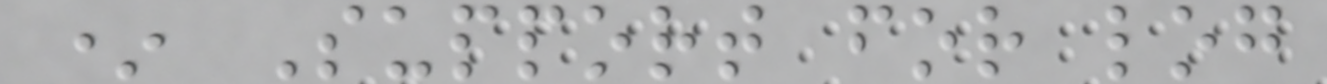* Support for log
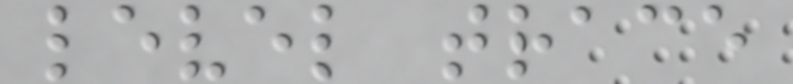level trace
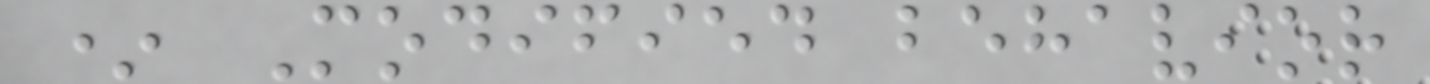* Modified behavior
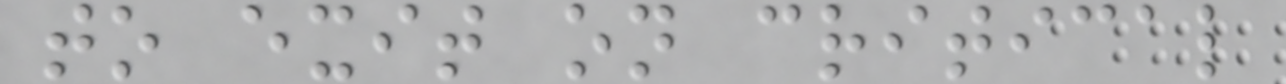to exit on critical
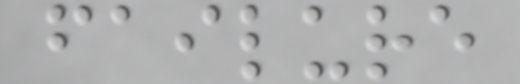failure
